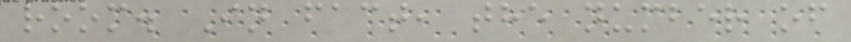room. In fact, the number of
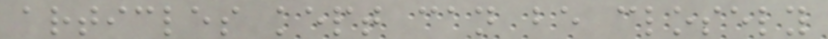articles kept can be closely
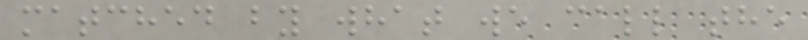matched by what we call the
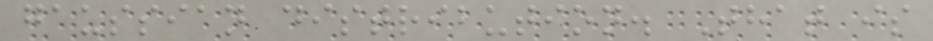gaussian distribution. That is
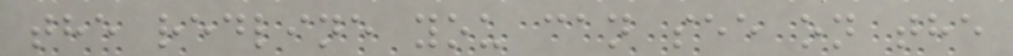the redline you can see on the
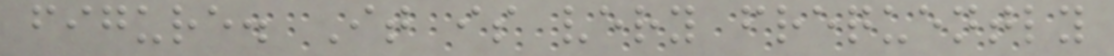figure. It is very frequently
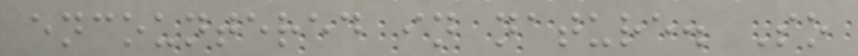encountered in nature. So
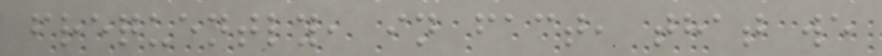frequently, in fact, that we
